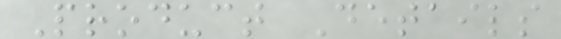Product Details
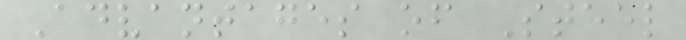Advantages of Steel
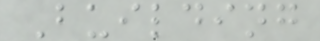Building
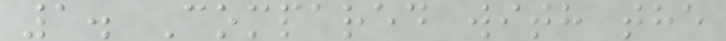1. Compared with the
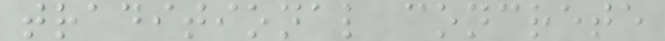traditional concrete
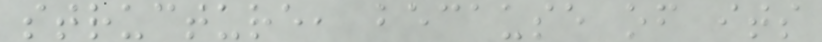structure, because of its
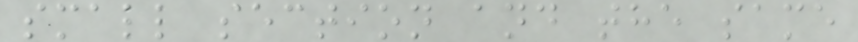small section and the same
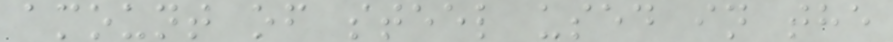amount of steel used in the
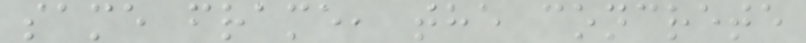same frame, the concrete
